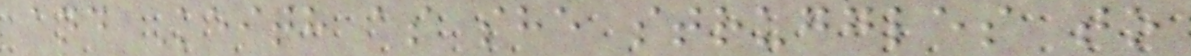and Keith as she struggles to
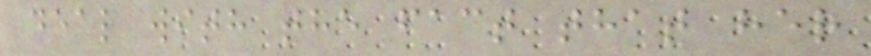deal with the fact that her
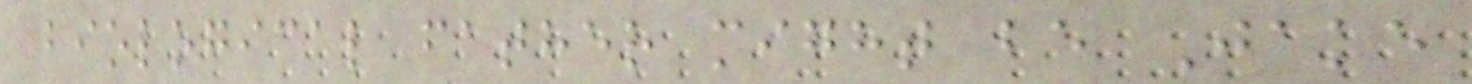biological father might be Jake
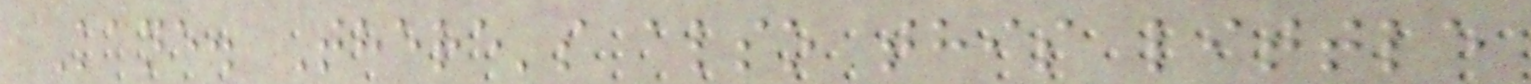Kane. There's also this little
